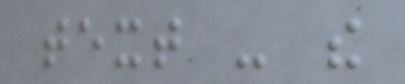text - the
